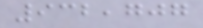932,707
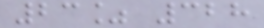23% 328
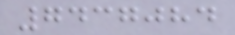7437084
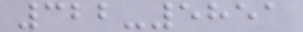322-5851
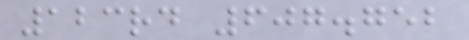123rd 607.752
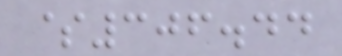$306.44
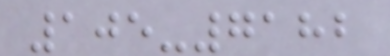105-7182
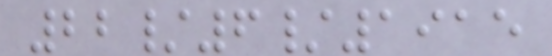22/6/1915
